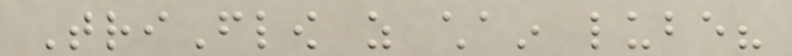TriFlow as chain lube?
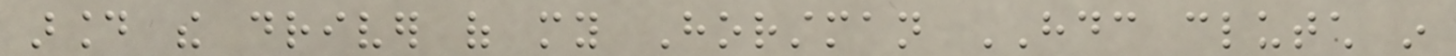around the driver of my Horstman HDC clutch in
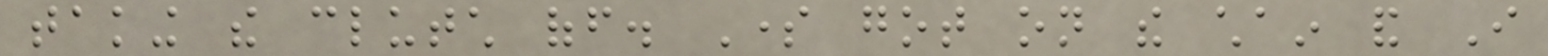taking the clutch off. Some got on the chain and I
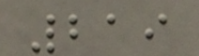219
